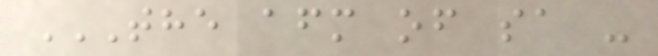THE AFM OF SA -
